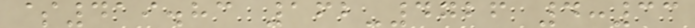$419.83 162-4726 4:33
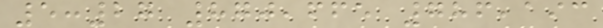5:27 870,665 786,193
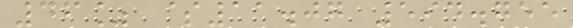46% $11.07 594.755
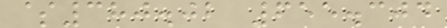$380.02 655.304
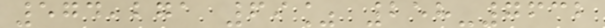574,271 69% 258-7632
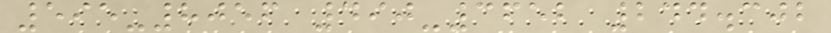595-8056 490-3652 244.302
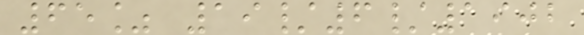65% 19/6/1902
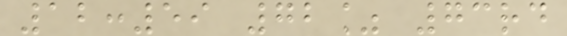12:59 72% 73rd
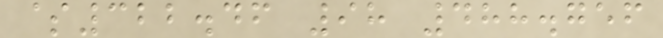$322.46 98 488.756
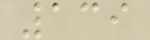139
